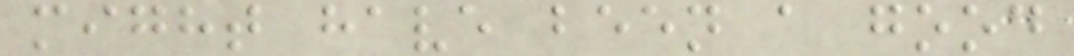might have been a good
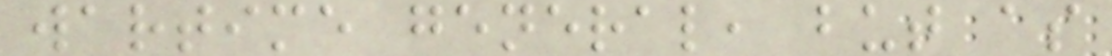wartime general, but as
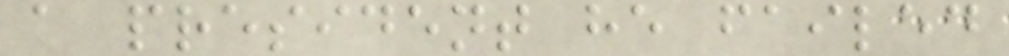a president he failed
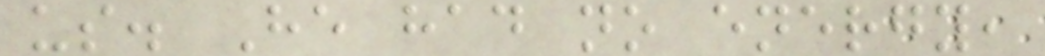us. He had no energy,
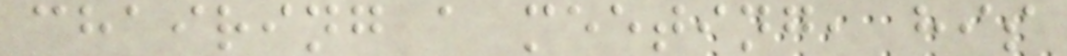chairing a meeting, his
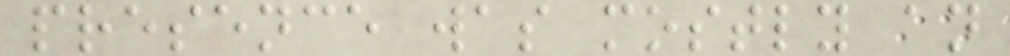presence was mostly an
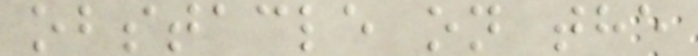obstacle on the
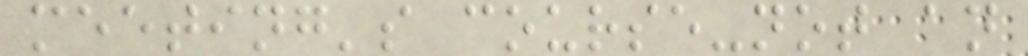meeting's course-not an
